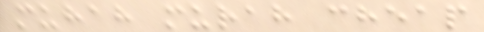muhah murah cheap
